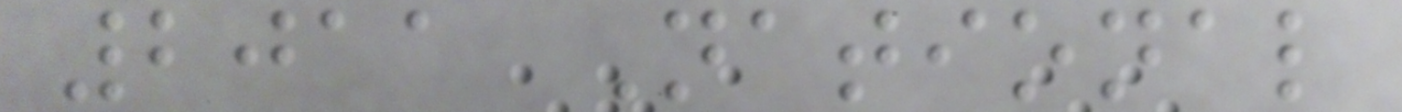2011 National
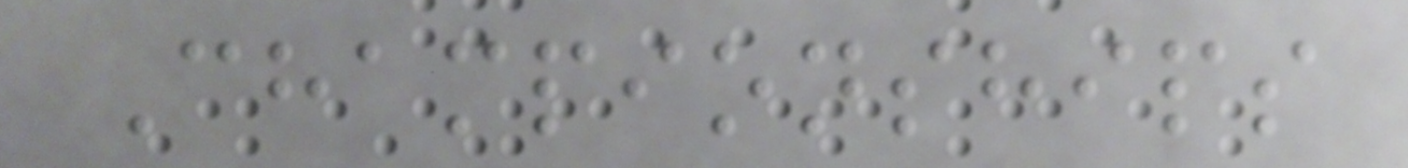Championships
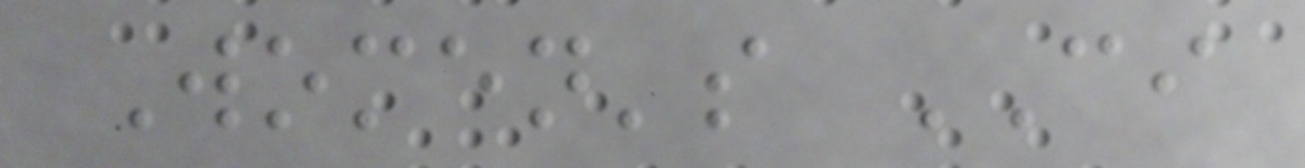Women's CI
